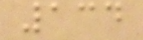134
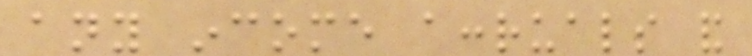any income accruals and
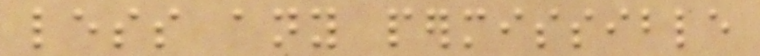less any permissible
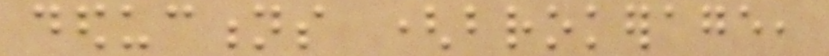deductions (brokerage,
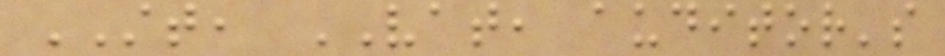STT, VAT, auditor's
